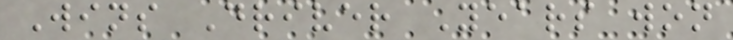Wins Driver Years won
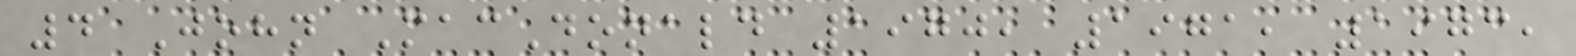4 John MacDonald 1970, 1971, 1973,
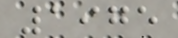1975
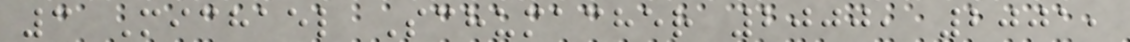3 Michael Schumacher 2000, 2001,
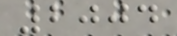2004
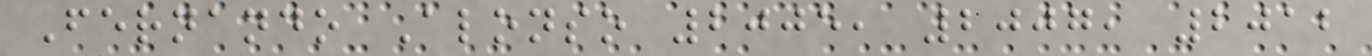Fernando Alonso 2005, 2007, 2012
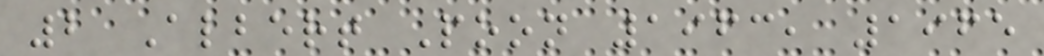2 Albert Poon 1963, 1965
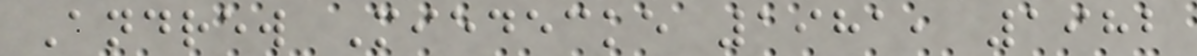Andrew Miedecke 1981, 1982
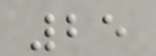25
